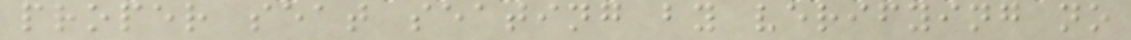proper seat seating by verifying no
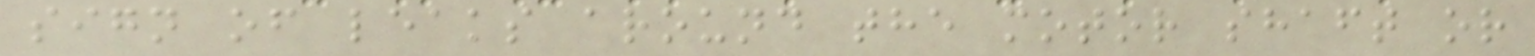sign of leaks around the motor shaft or
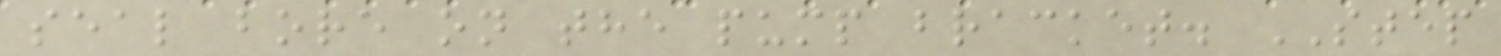seal bore on the pump bracket. STEP
